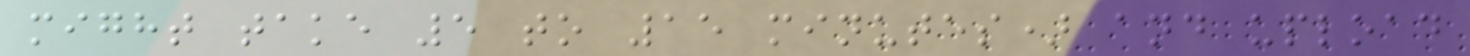might take 5 to 15 minutes) and upload
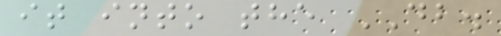it into the DB.
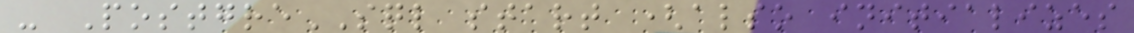- PostgreSQL start (also initializes
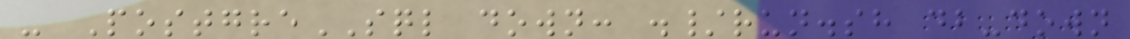- PostgreSQL down: ./run.sh db-down
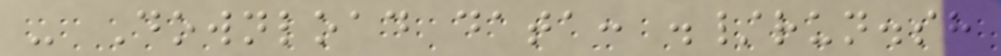- Download data: ./run.sh
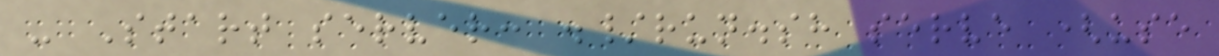- Start server: ./run.sh serve (use
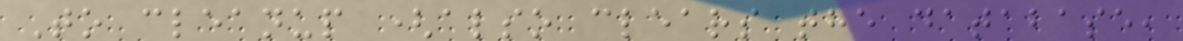To cleanup (also clears the database,
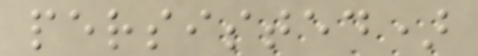persisted)
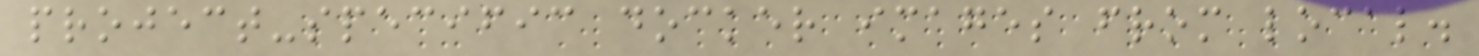project-specific docker images from local.
